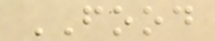FOOD
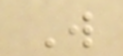W
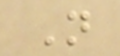N
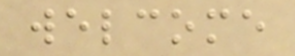welcome
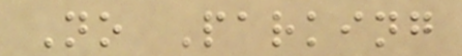No Parking
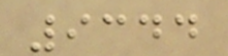9344
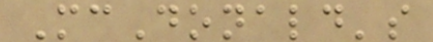McDonald's
